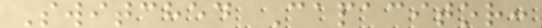Switched Capacitor:
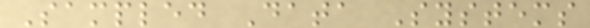Sampled Data Systems
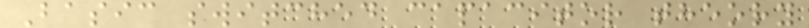Basic switched capacitor theory
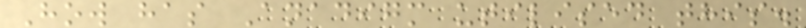How has Anadigm utilised this.
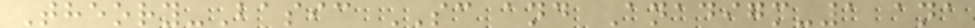Theory-Basic SC and Anadigm-1 ana
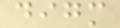digm
